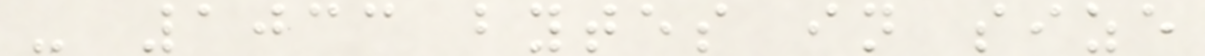- 1033 bytes in size
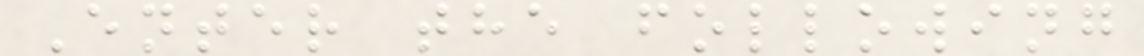Enter the following
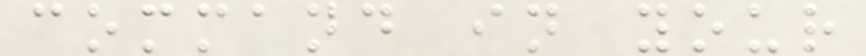command in your
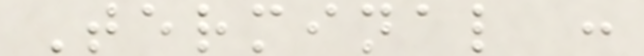Terminal :
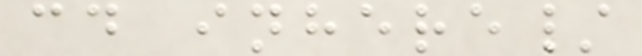cd inhere/
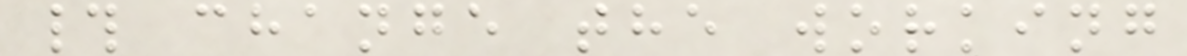# change the working
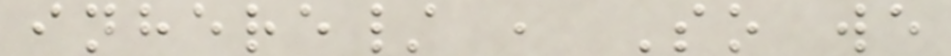inhere/ , So we
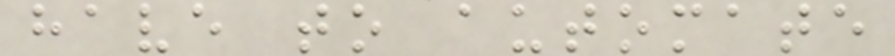have to automate
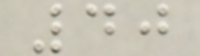40
